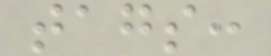tags:
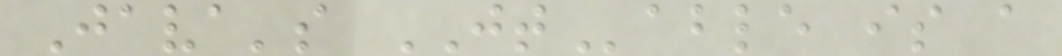Java's JTable is a
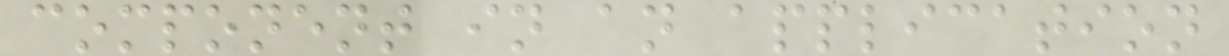component in an application
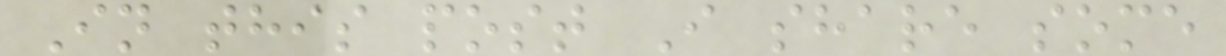In this post I share some
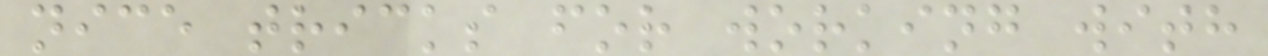nice tricks for working with
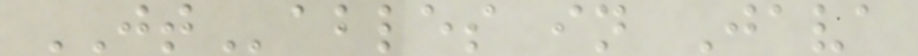JTables in Java
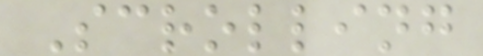Scrolling
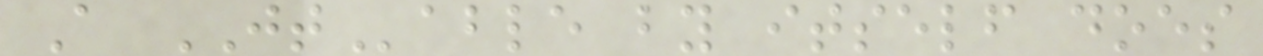A JTable by itself does
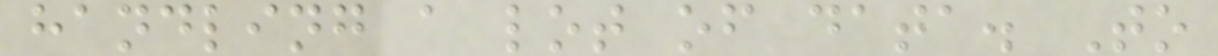handling a lot of data. To
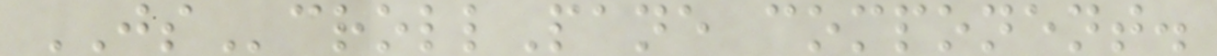JScrollPane component.
